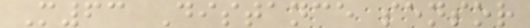M63 Distance sensor
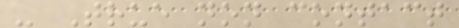- True non contact
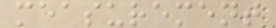measurement
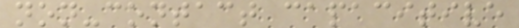non-contact capacitive
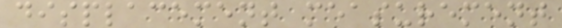displacement measurement
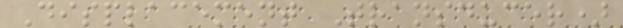Displacement Transducer)
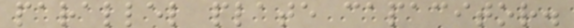parallel plate capacitor.
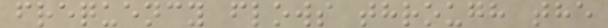frequency flows through the
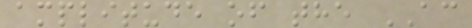amplitude of the AC
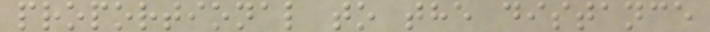proportional to the distance
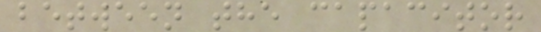between the capacitor
